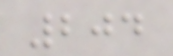204
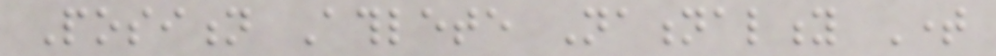Position Athlete Nationality Time
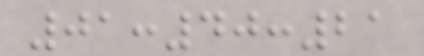01:40:21
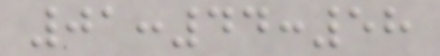01:44:58
